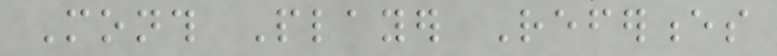Month Player References
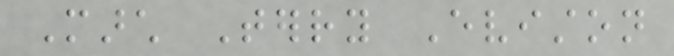March Terry Eviston
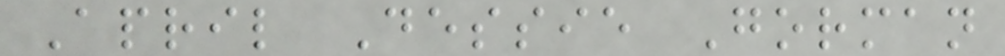April Dessie Gorman
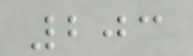203
